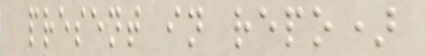present in repo)
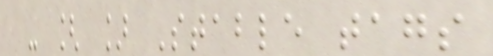- [ ] Stable tags
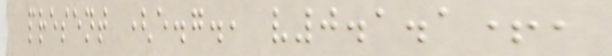present (e.g., v0.1.1+,
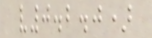v0.2.0)
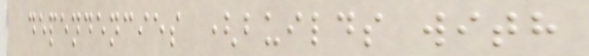dependencies (builds with
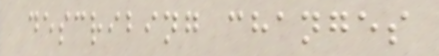describing changes
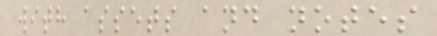with assets and notes
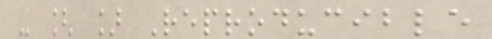- [ ] Reproducible
